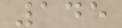145
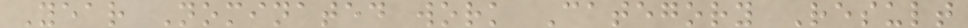Year Nominated work Category Result
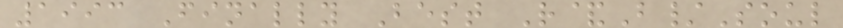1993 Finally Best R&B/Soul
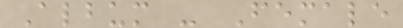Album - Female
